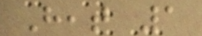Heat 1
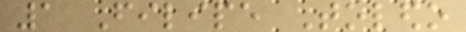1 Filipe Toledo
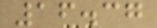16.37
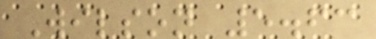Wilson 5.63
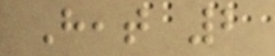Heat 2
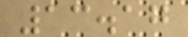13.17
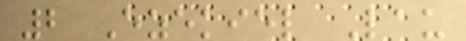2 Ezekiel Lau
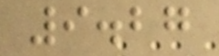9.27
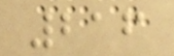216
